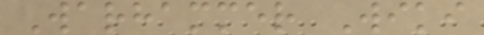Warhammer Wiki
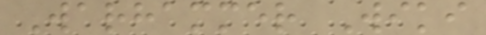Warhammer Wiki
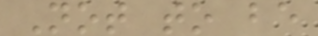Not to be
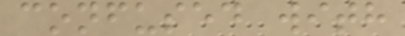confused with
